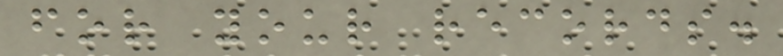for your records.
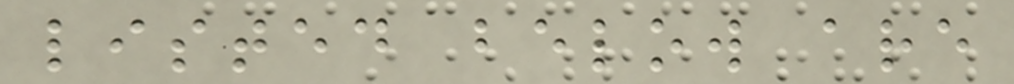listed below are
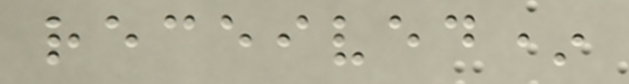received*
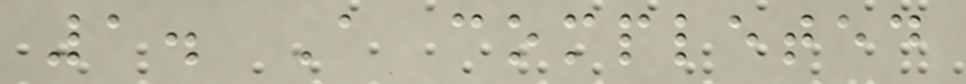1. A completed
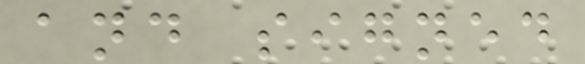and signed
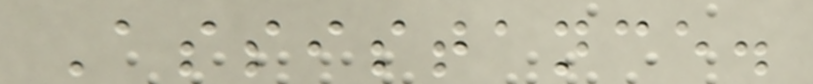Assistance.
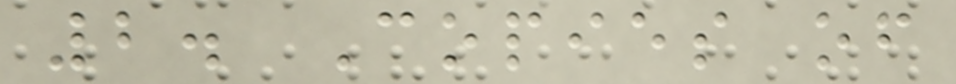2. Copies of
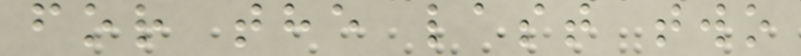for the last two
